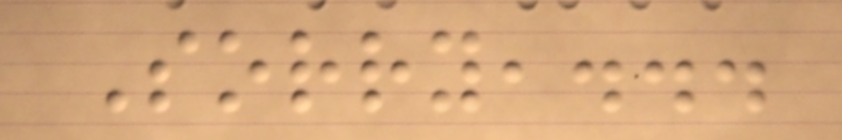Sorry,...
